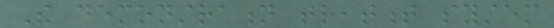The demonstration treatment system
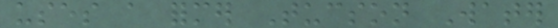uses a former Tucson Water
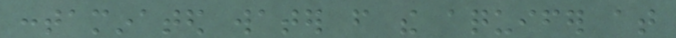contaminated water from the aquifer at
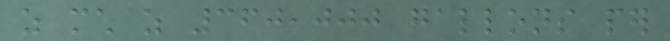as much as 360,000 gallons per
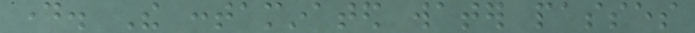day. The contaminated water passes
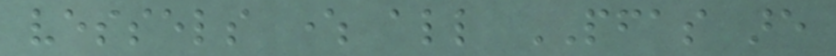vessels where all PFAS are
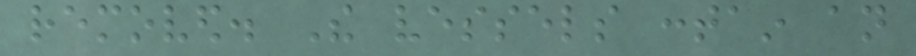removed. The vessels contain an
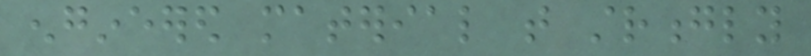engineered material that strongly
